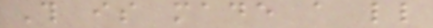This is made a little
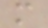more
